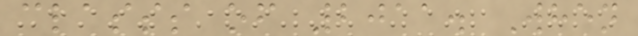classs of 2011. When
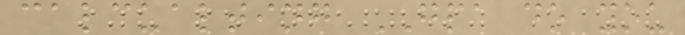calcualting GPA do you
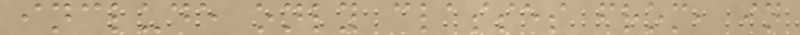include only classes from, in
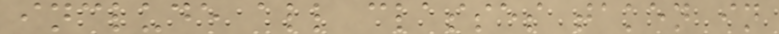include all classes taken in
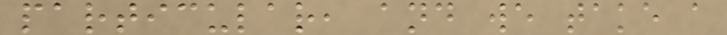particular, and we take a
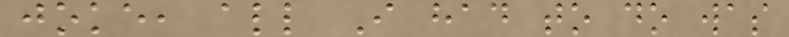joke, all I had to do was
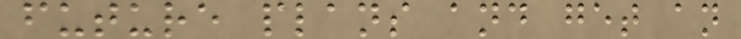future plans and get an
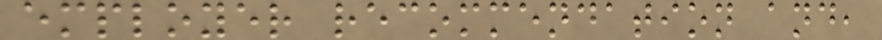employer recommendation and,
